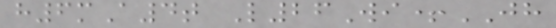h6mA4t L26Wi+JH
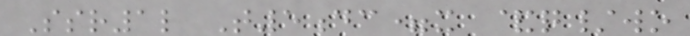Ssr1l T5dc=x &q/wo
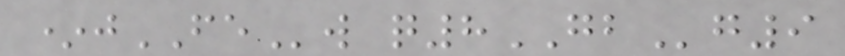*jFEw q8GBg9
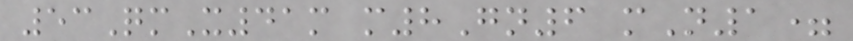53QmX41m m8Gn6 mN1=
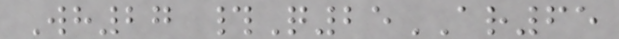Wh27 #Q25AR65
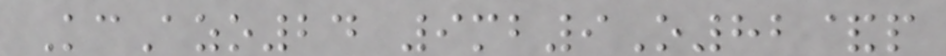KcAzo24 9mb9O82&p
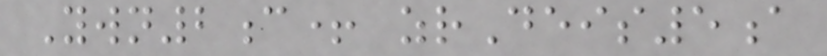Ywn2c+ zrDeis5a
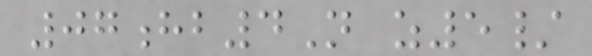07hb4N z5/
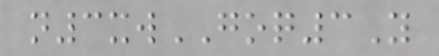n3xwGOQ3Y
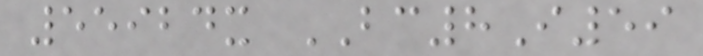55924x BC8I59
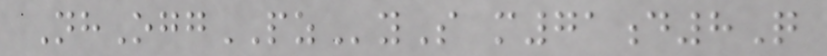NhOggPZyS m71d8Q
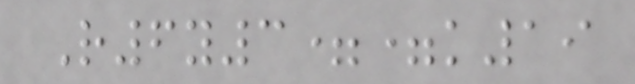R6y3==k19
